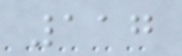117
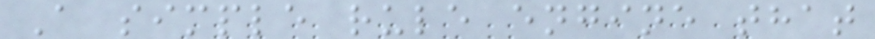A simple rule engine that
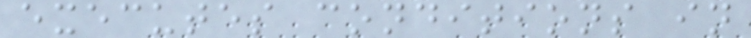executes conditions in
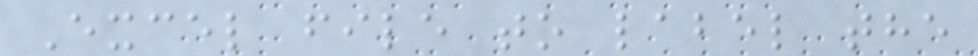Excel file to label the
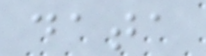data
